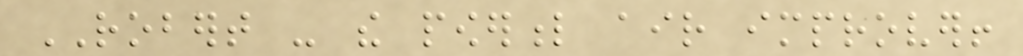ROBERT - the powerful air improver!
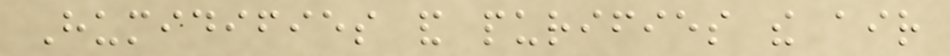Humidifies and purifies the air
